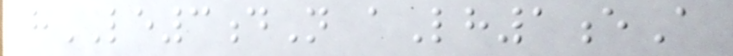hLE3dN aLh1eA
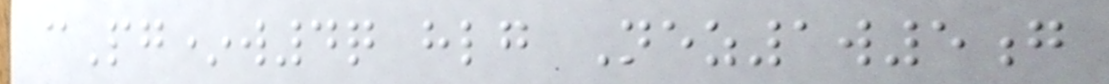cPg*w4q hlg Nez1w5g
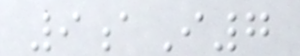9aI7
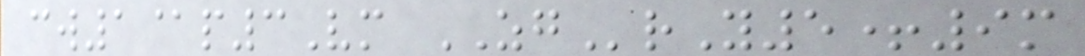cw1@p3Vm ZGrY5+9m
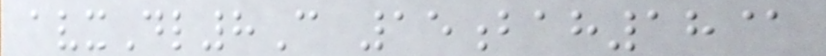avxDl8C 15bah18@
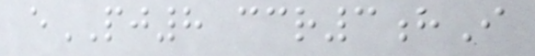ePJ8 ccr3hI
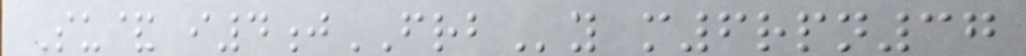Su& i4jFRBy m6rpn37
